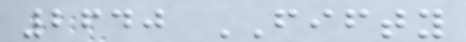2640 FIFTY
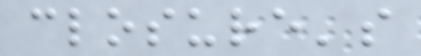closure's
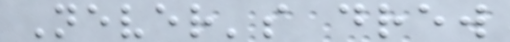Never's drew
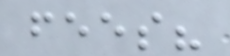fees?
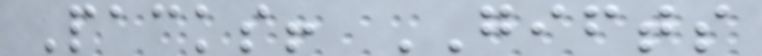Packs! GIFTS
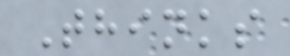Thinks
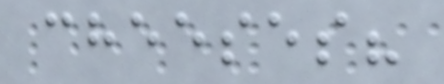cheeses?
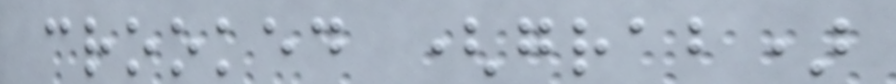crooked (grab)
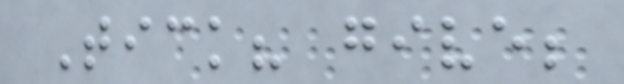Tick? give;
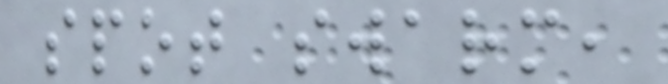spot swarm,
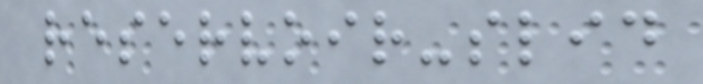reservoir-slid
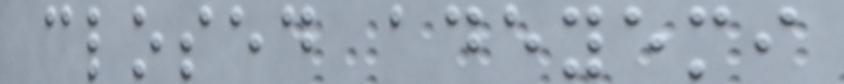closed adeyemi
